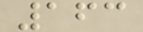163
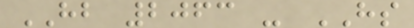HB 2063 - HS
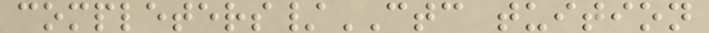completers/CTC tuition
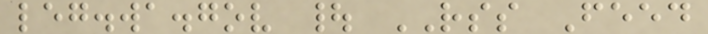leg.wa.gov | RSS Feed
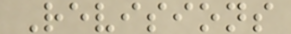Revisions
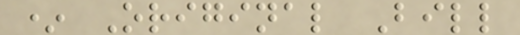* Original Bill
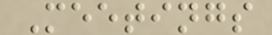Meetings
